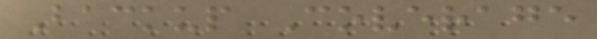Backup Coverage
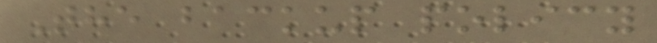The backup policy
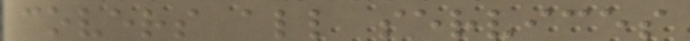covers all services
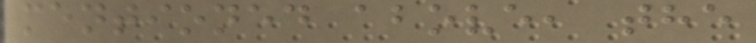mentioned above, the
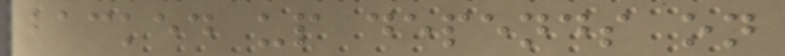backed up depends on
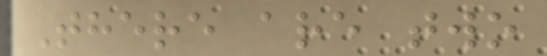There are two
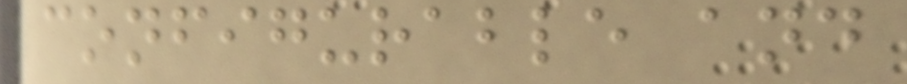configurable and
